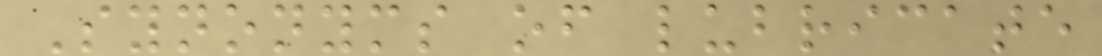Synonyms of lubricate
